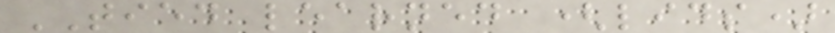TIED learned (lids)
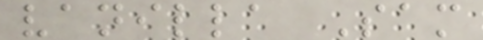vanilla Sam
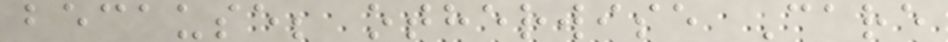because; otherwise Care
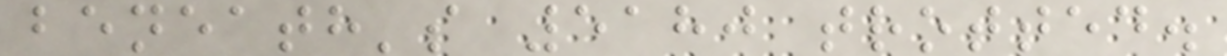beneath's 5180 trotted.
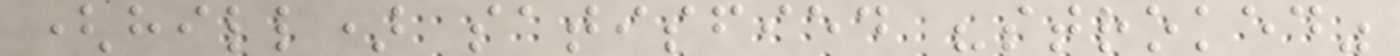(hill) satisfied "stroked"
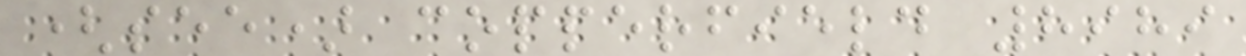(see) copperfield 8989
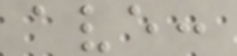ave:
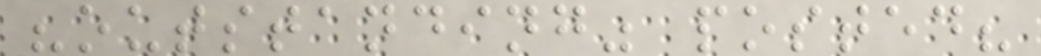"outstanding" posted?
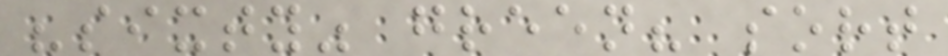"sixty" green? sort
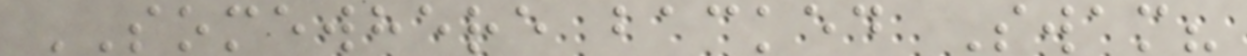SOMEWHERE backed Swam?
